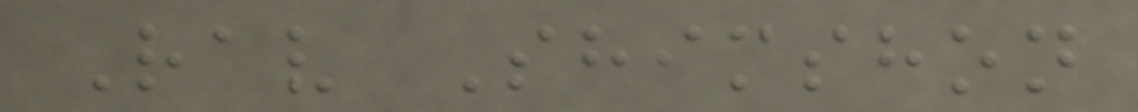Rav Shimshon
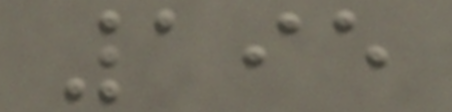195
